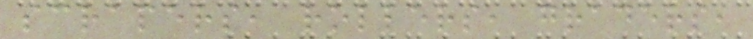scrapers, rollers, graders,
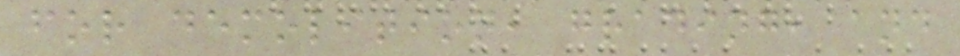for demolition, grading, and
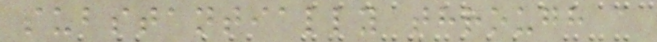substantially through a
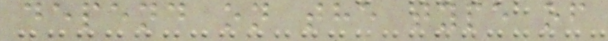depend on the type of
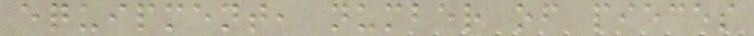equipment, number of pieces
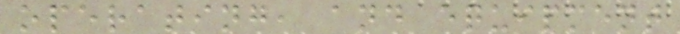operating, and equipment
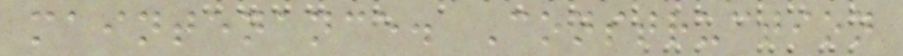maintenance. Construction
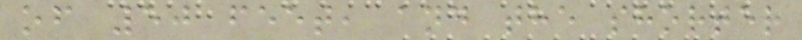of 50 feet, and the shorter
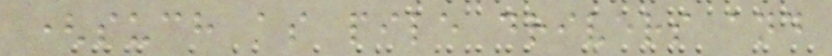(such as pile drivers and
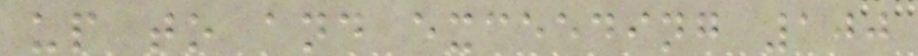up to and exceeding 100
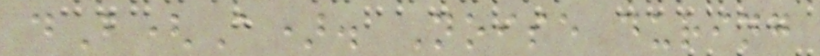dB(A). Noise during
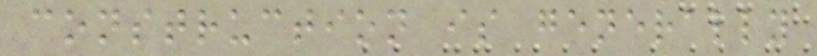construction is generally
